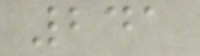241
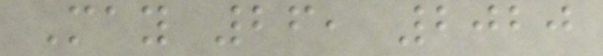May 26, 2020
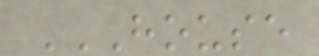HOUSE
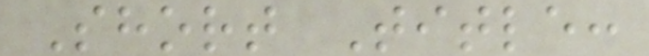Short Title:
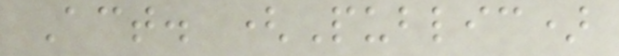Act. (Public)
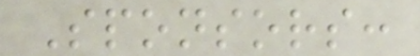Sponsors:
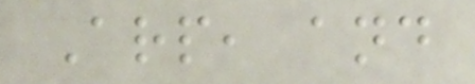Arp, and
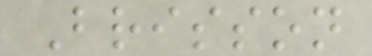Brisson
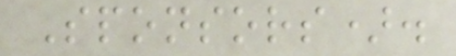Sponsors).
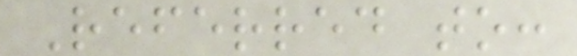Referred to:
